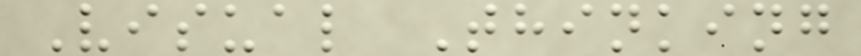Visual Thinking
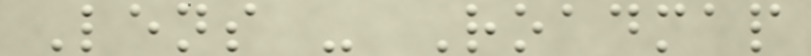Lens - Roadmap
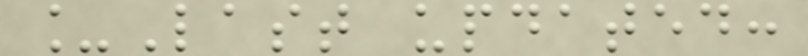_Last updated:
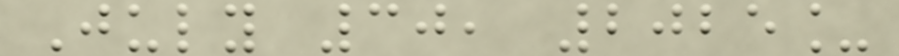July 30, 2025_
